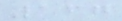167
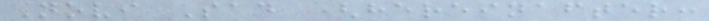Novi Sad (hereinafter:
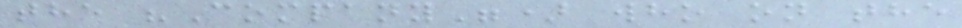the "Company") who on the
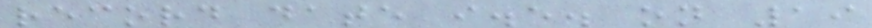record date i.e. on 19
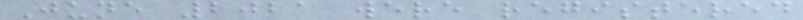June 2021 were registered
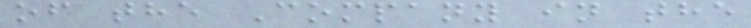of the Company in the
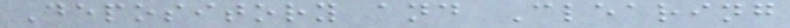Depository and Clearing
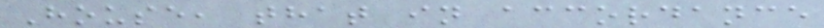House, that in accordance
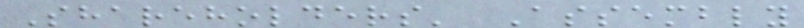Shareholders' Assembly
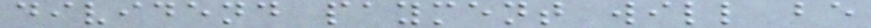dividend payment will be
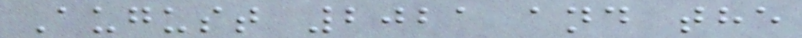August 2021 and the
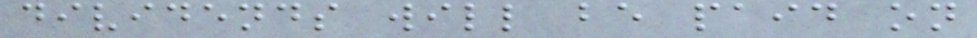dividends will be paid on
